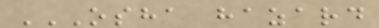OSHA HAZARD
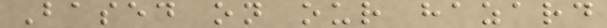Based on our hazard
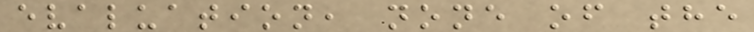evaluation, none of the
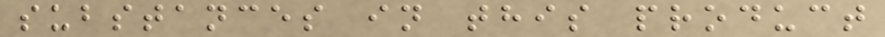substances in this product
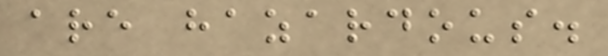are hazardous.
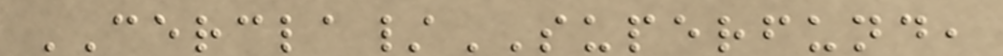CERCLA/SUPERFUND,
